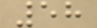58
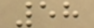58
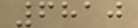6810
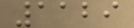1129
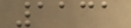1131
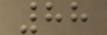88
